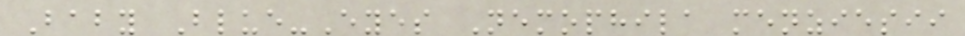Baby Blue-Eyes Nemophila menziesii
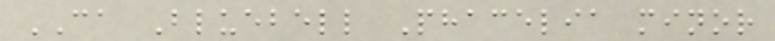CA Bluebell Phacelia minor
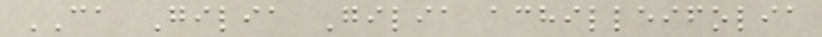CA Gilia Gilia achilleifolia
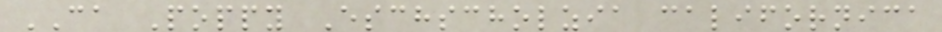CA Poppy Eschscholzia californica
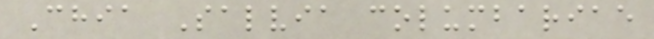Chia Salvia columbariae
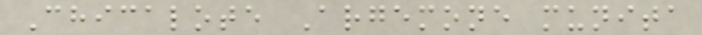Chicalote Argemone munita
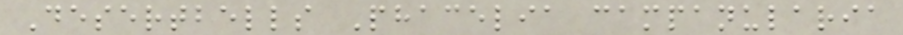Desertbells Phacelia campanularia
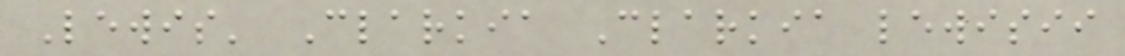Lewis' Clarkia Clarkia lewisii
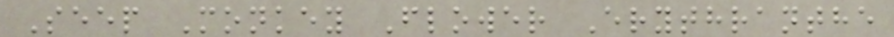Seep Monkey Flower Erythranthe
